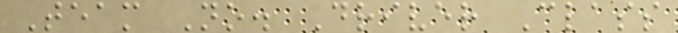Team No. Driver Class
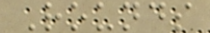Rounds
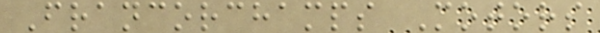Francorchamps Motors
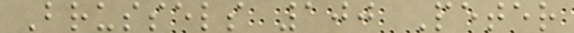Brussels 100 Peter
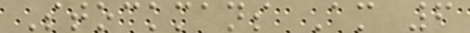Stockmans Am 6
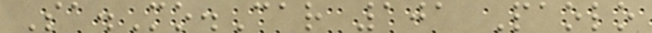Sa.Mo.Car 101 Paolo
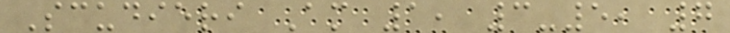Scudieri Am 1, 3-5, 7
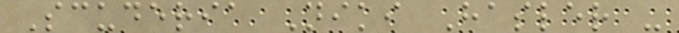Scuderia Niki Hasler -
